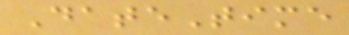DateTime
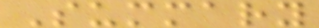Summary
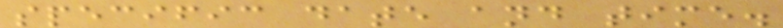specific date and time.
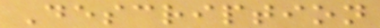Description
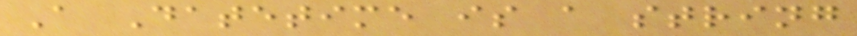A Datetime is a string
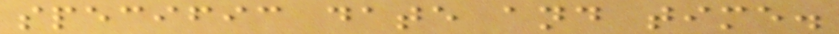specific date and time.
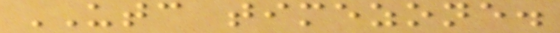UTC timezone.
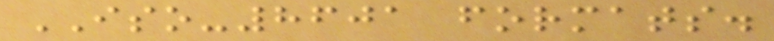ISO-8601 formats.
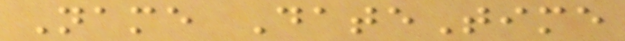Name DateTime
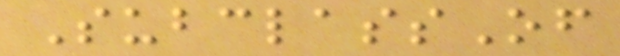SubclassOf
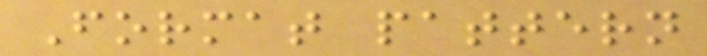Format pattern
